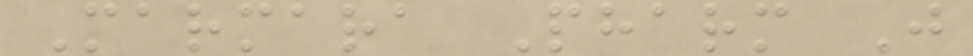Marmara Pharm J
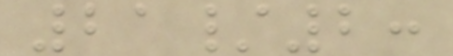21/2:
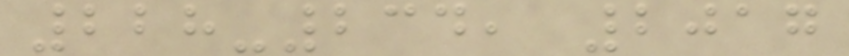228-234, 2017
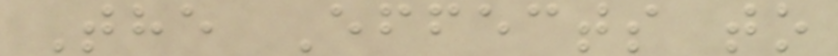The Effects to
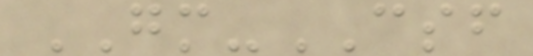GM-CSF
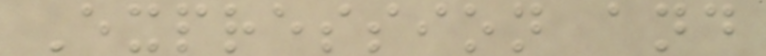Expression and
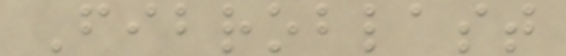Fibroblast
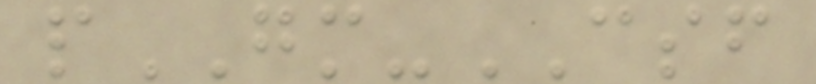pGM-CSF
